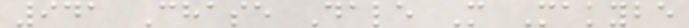941 Chase Dale M Makybe
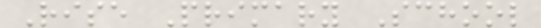Rise Primary School
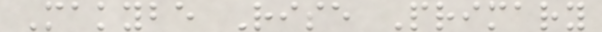Makybe Rise Primary
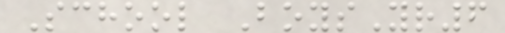School BoysYr6
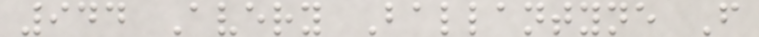944 Avery Ballantyne F
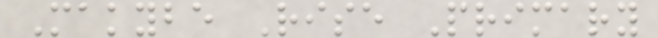Makybe Rise Primary
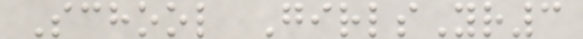School GirlsYr3
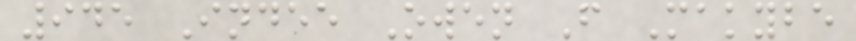945 Indee Owen F Makybe
